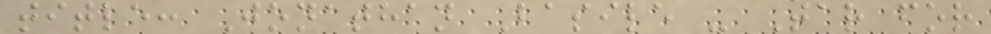title: Jonathan Basile - Tar for
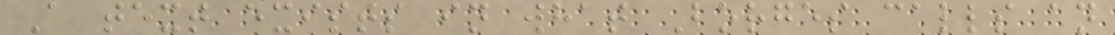A text exists in what Borges calls an
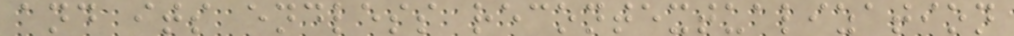and its endless recontextualization
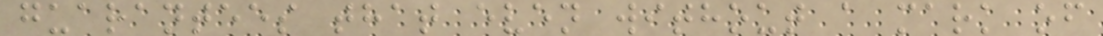guarantees that even without a mark of
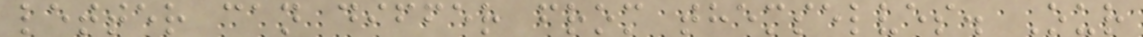letter can differ from themselves. Our
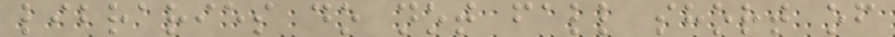libraries do not fall short of
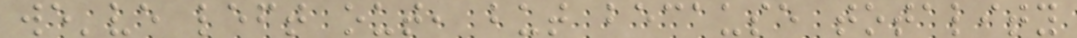we've left out, but because totality
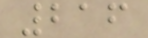216
